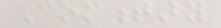Commentary
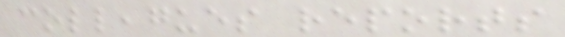colleagues reports
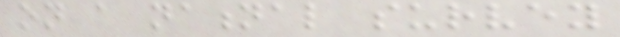on a national survey
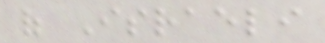of Israeli
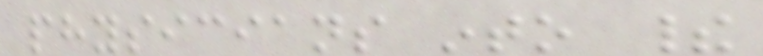physicians into their
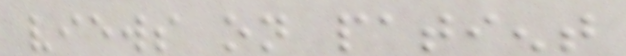views on patient
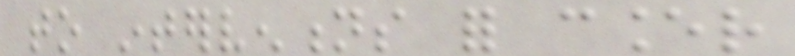to interventions for cancer
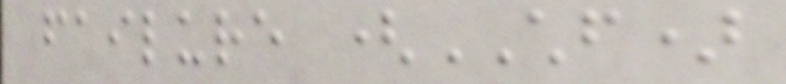failure (CHF)
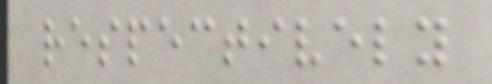respectively
